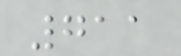711
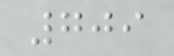709
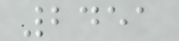2451
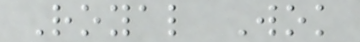Royal Wok
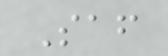Saf
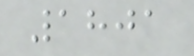1801
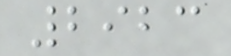2923
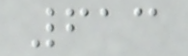613
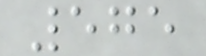575
